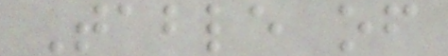Table of
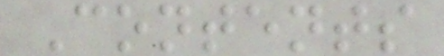Contents
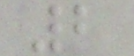2
